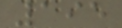195
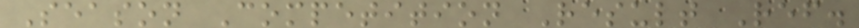Season Competition Result Ref.
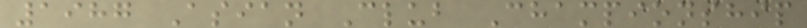1987 Asian Club Championship
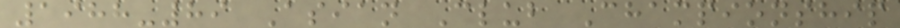1988-89 Asian Club Championship
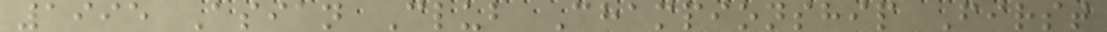1995 Asian Club Championship First
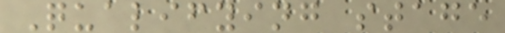Qualifying stage
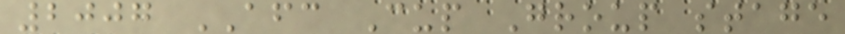2007 AFC Cup Group stage
